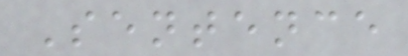Sentence
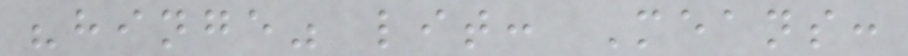"hinge" lit: Means:
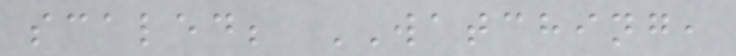scaled; WATCHING,
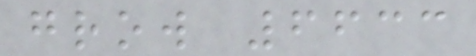grow 6633
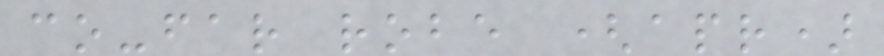co-far robe (apr)
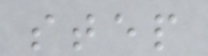step
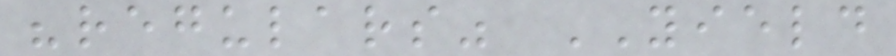"regulars" YIELD
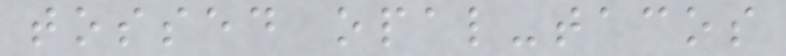tossed opal-tacos
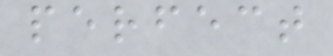perfect
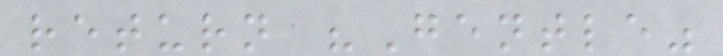return "Gentle"
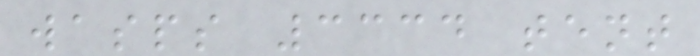wasps 3334 tent
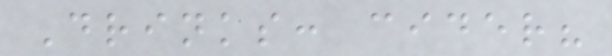Drinks: cider?
